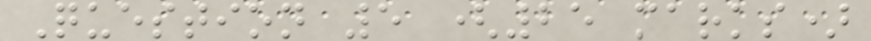Question 5 (25 marks)
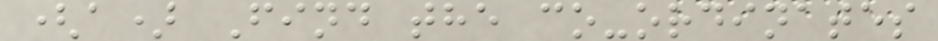(a) Find the co-ordinates
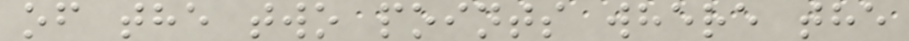of the two points where the
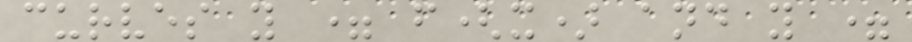curves y = f(x) and y =
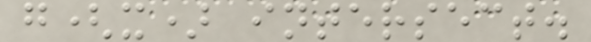g(x) intersect.
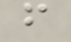f
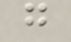g
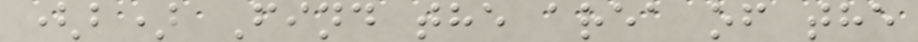(b) Find the area of the
